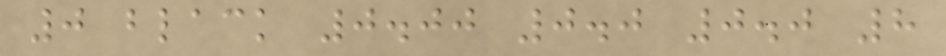0 black 0.00 0.0 0.0 8
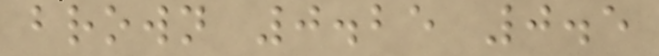brown 0.25 0.5
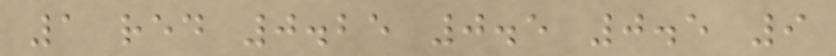1 red 0.25 0.5 0.5 9
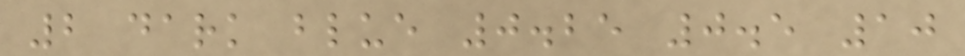2 dark blue 0.25 0.5 10
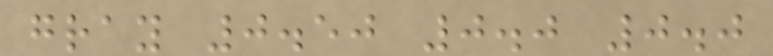gray 0.50 0.0 0.0
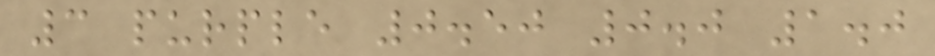3 purple 0.50 0.0 1.0
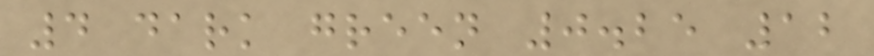4 dark green 0.25 12
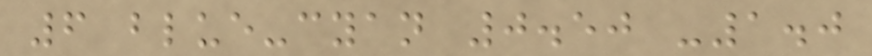6 blue-cyan 0.50 -1.0
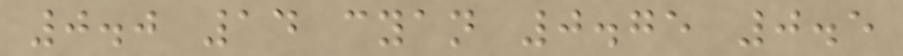0.0 14 cyan 0.75 0.5
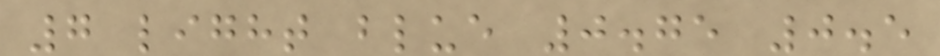7 light blue 0.75 0.5
